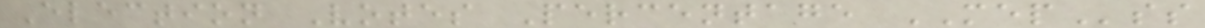Election Votes Percentage MEPss
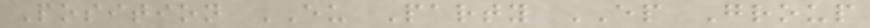Position EU Party EP Group
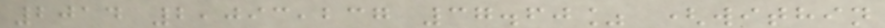2014 2,093,237 37.60% (within
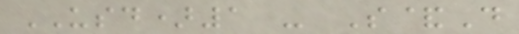USD)1 - S&D
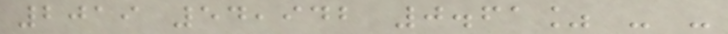2019 54,942 0.61% - -
